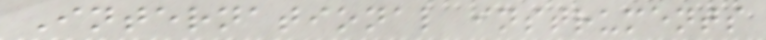International instruments
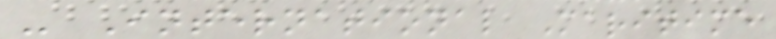- International Maritime
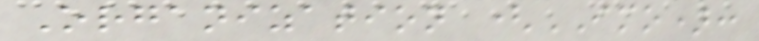Organization (IMO):
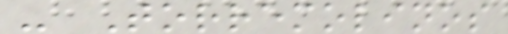- Torremolinos
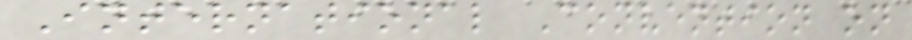International Convention on
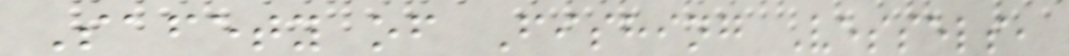Safety of Fishing Vessels,
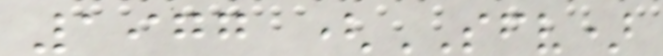1977 (SFV)
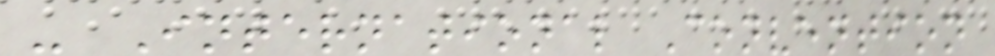- International Convention
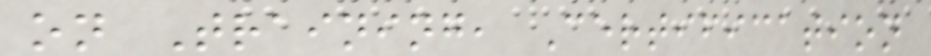on Training, Certification
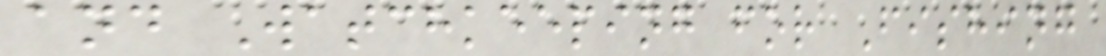and Watchkeeping for Fishing
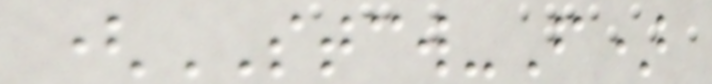(STCW-F)
